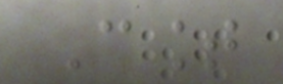Count
